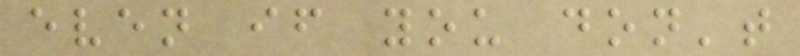even if you don't
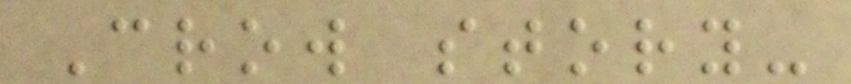Crow story-
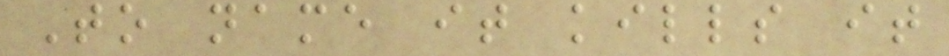To name it kills it
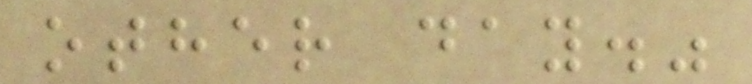other day."
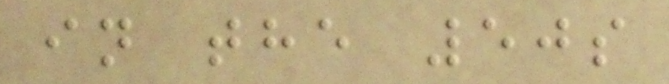in the 50s
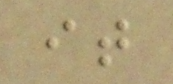it
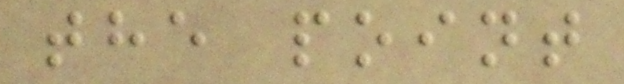the point
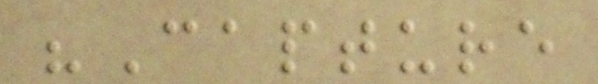"Capture
